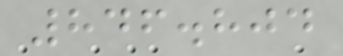846.804
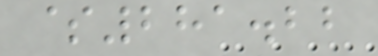$281.22
